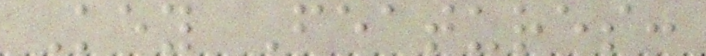Key Features:
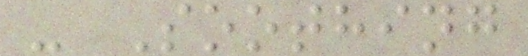- Soothing
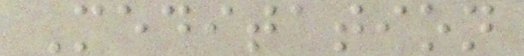Meditation
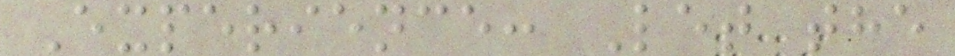Experience: Let the
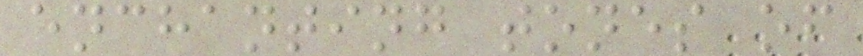enchanting tones of
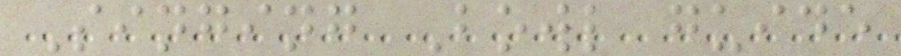Singing Bowl guide
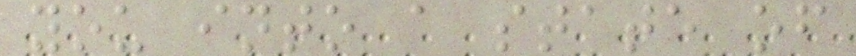you into a state of
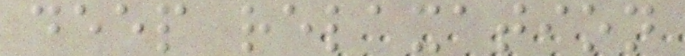deep relaxation
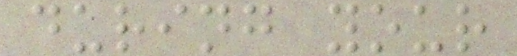during your
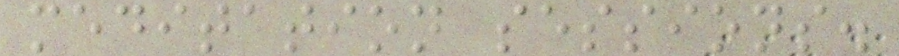meditation sessions.
